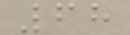68
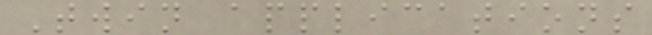Twin applications
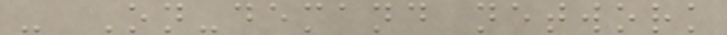- On-demand network
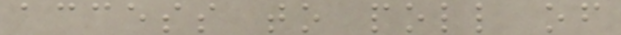access to poll of
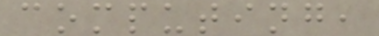computing,
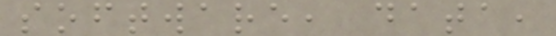software, data,
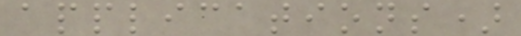applications)
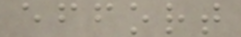effort
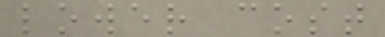lower cost
